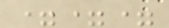===
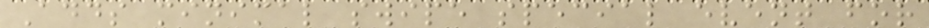Adds minimal swipe special event for
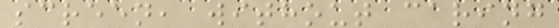screen, without caring
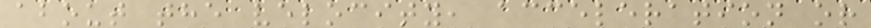about the velocity, acceleration or
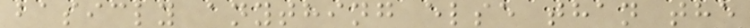basicly anything else than the
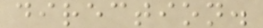direction.
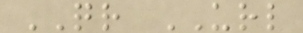QR URL
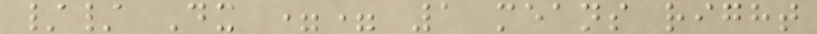// Dx == 1 means right
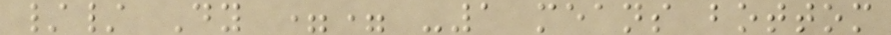// Dy == -1 means bottom
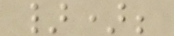});
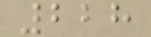228
